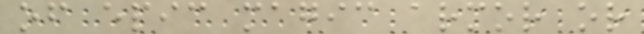of epic magic armor or
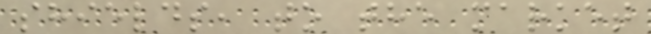shields, to the market
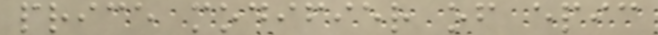price modifier of epic
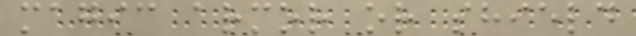magic armor or shield
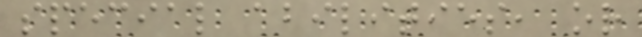special abilities, or
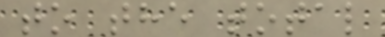to the total
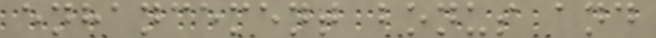enhancement bonus and
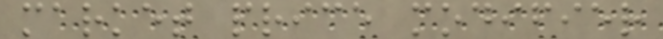market price modifier
